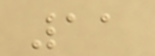11
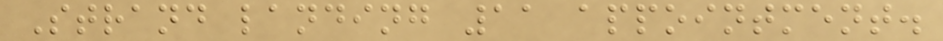Strand landing 11 appointment.
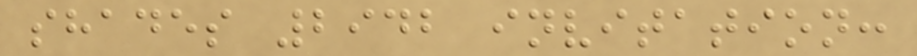shades 2942 invitation:
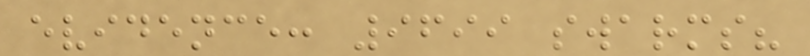evidence: 9699 swarms?
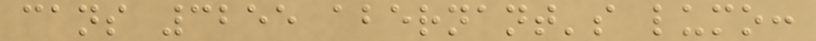cans 3255 abernant's lumo:
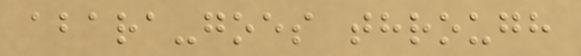abara-goes through
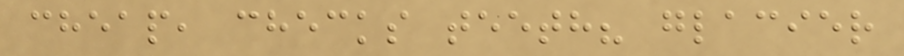cheap, checks teeth? glacier
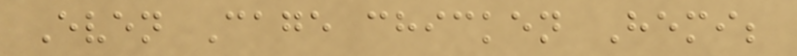Even Cage chicken Hemi;
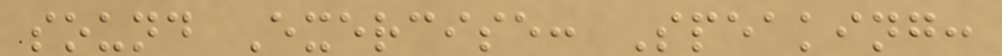sound Exercise: Speaking:
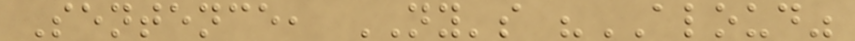Sentence, NY's "ALOUD"
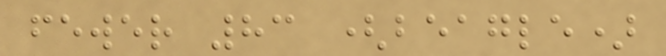fewer 83 (beagle)
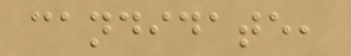candidate,
